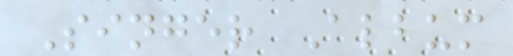Singer Album
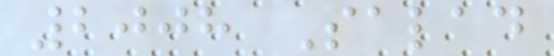2008 Salad
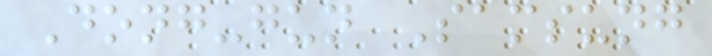Dong-gun Samsung
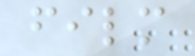film
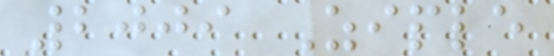2009 Ziple
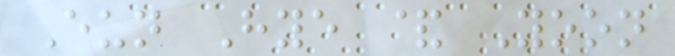Eun Hye & Yoon
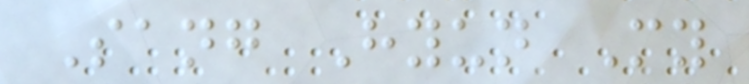Sang Hyun My
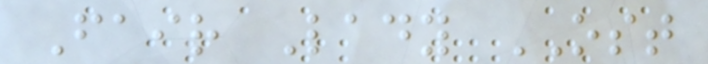Fair Lady OST
